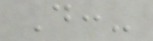D:-
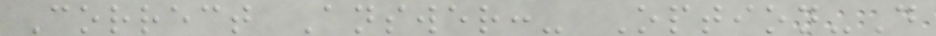Correct Answer:- Option-D
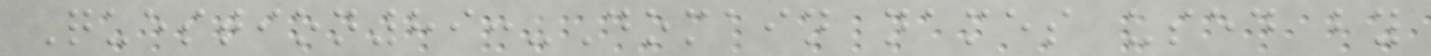Question89:-Domain names used by
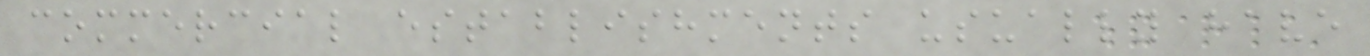commercial establishments usually have
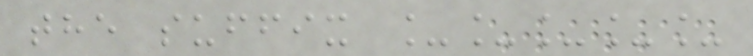the suffix _____
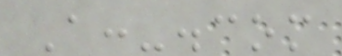A:-.com
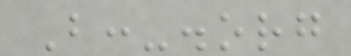B:-.org
